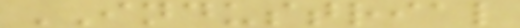INDUSTRIAL
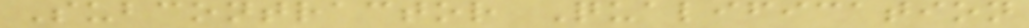Subcontractor Qualification
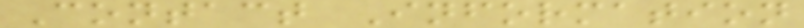Contact Information
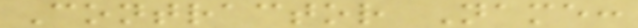Contractor Name:
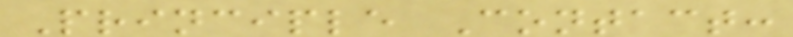Principle Contact:
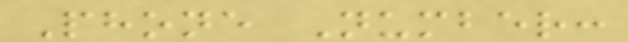Phone Number:
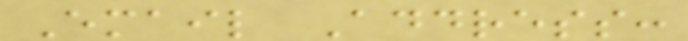Email Address:
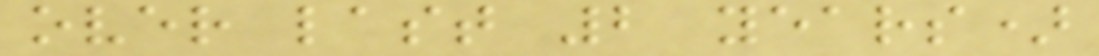over last 2 years)
